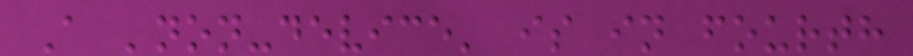A 'non-device' is in fourth
